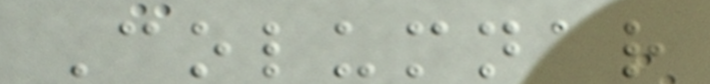Columnar
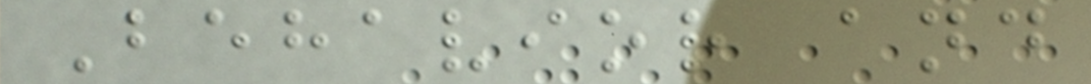Behavior and
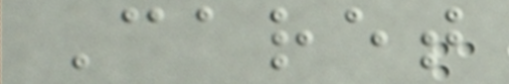Caret
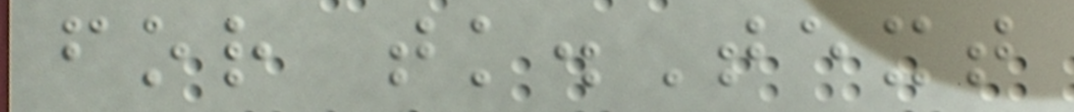for tk.Text
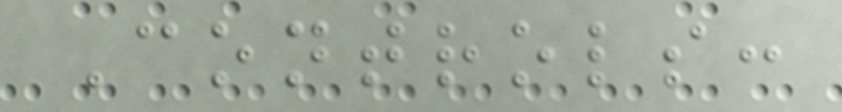Controls:
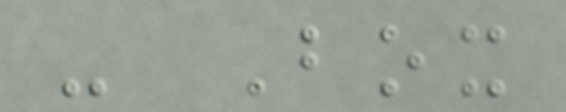- Box
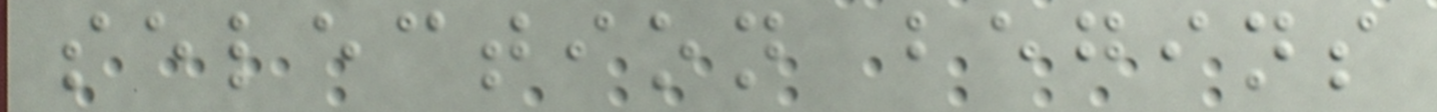selection begins
